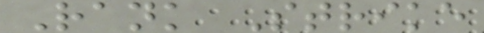Rank Strike
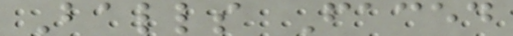Balls Faced
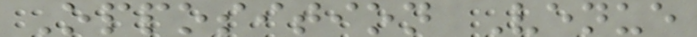Opposition Venue
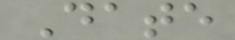Date
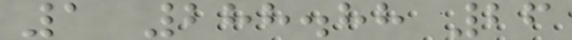1 288.88 26
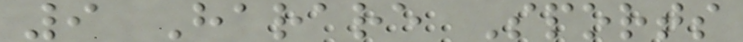9 Harare Sports
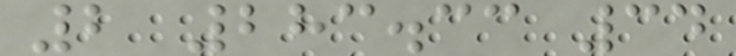2 283.33 34
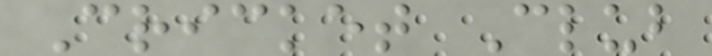Cricket Club
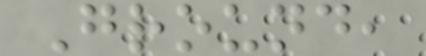Ground,
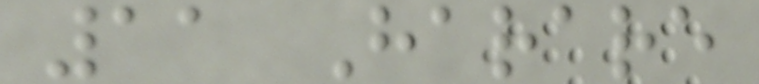11 Harare
